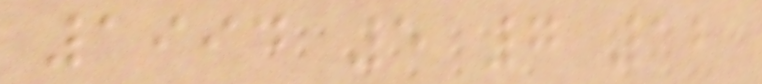1994 5 7 12
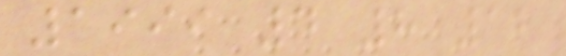1999 4 8 12
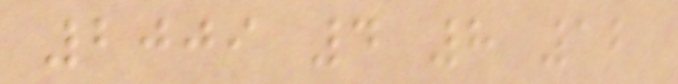2009 4 8 12
